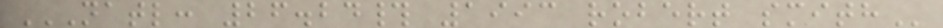NATL: 26.24# 1993 ROBERT SMITH
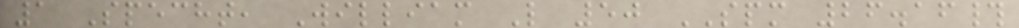1 Specht, William L 50 SPM 26.16#
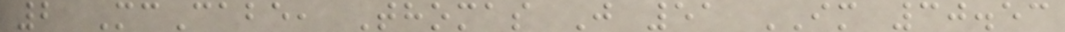2 McCabe, Thomas J 51 IM 30.53
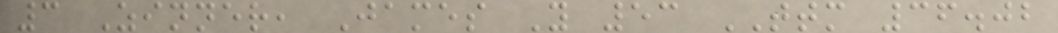3 Zinner, James Y 53 TTM 36.02
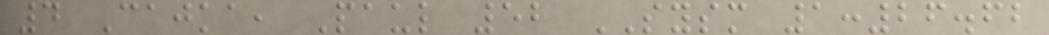4 Cajka, Paul 52 SYSM 1:26.62
